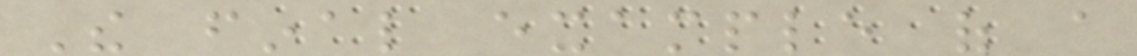The final example of a
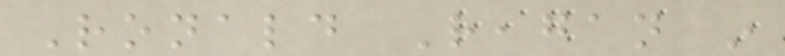Ronald Reagan in
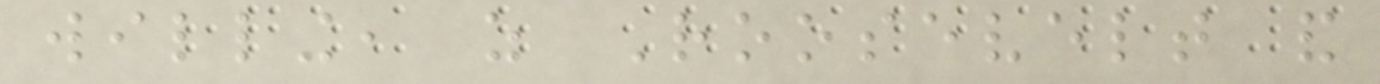willing, as Roosevelt and
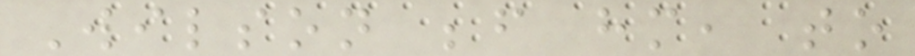Wilson before him, to
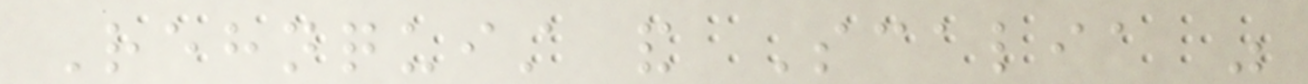Rehnquist and Scalia was
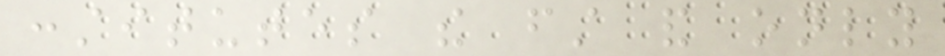constitutes the first and only
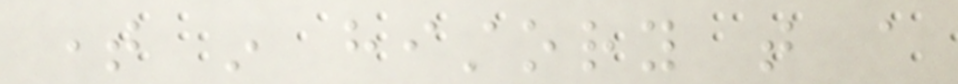time in history that a
